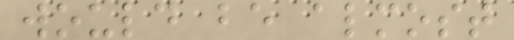would be almost
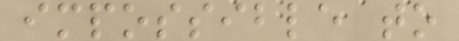impossible to
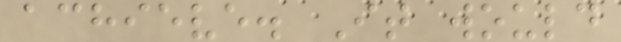achieve. It would
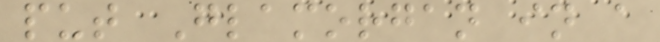put Glamorgan in a
